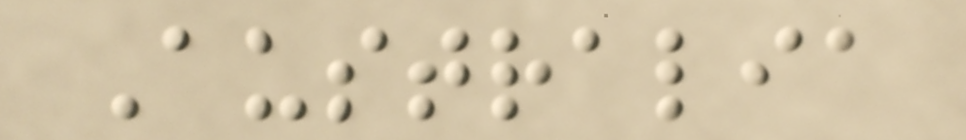Australia
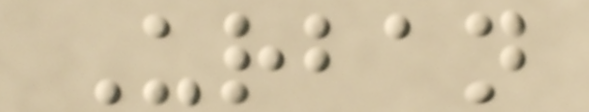Urban
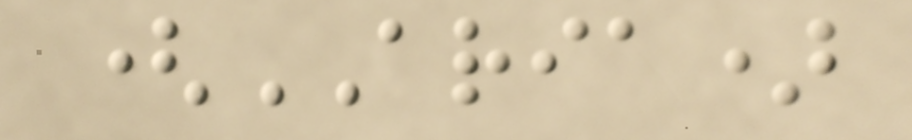(ARIA)
